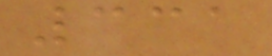331
